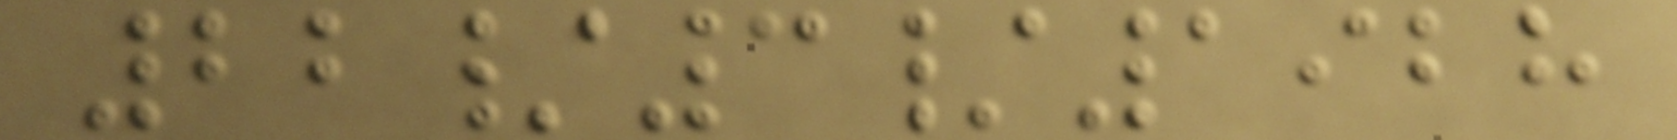22/3/1928
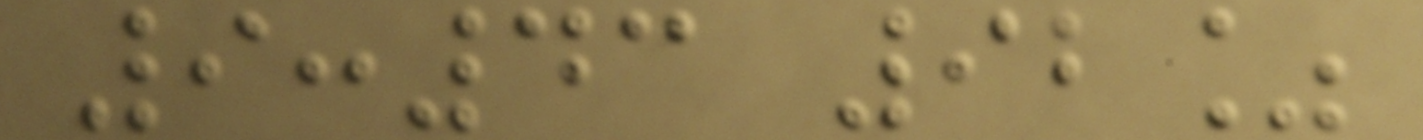9:43 92%
